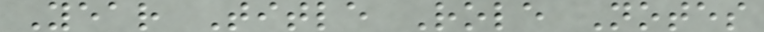Year Title Role Notes
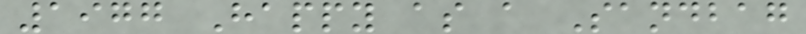1977 Happy as a Sandbag
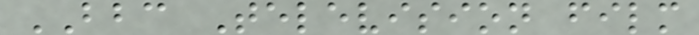BBC Television film
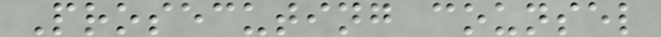Prosecuting counsel
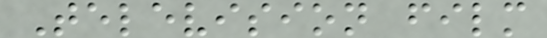Television film
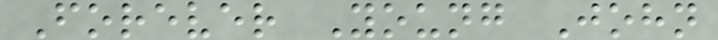Forever Young John
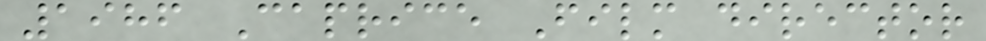1986 Caprice Film director
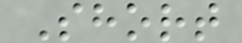Short
